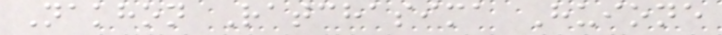Nakhon Ratchasima Huione
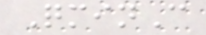QminC
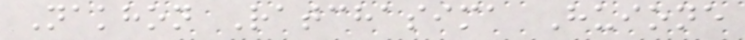Nakhon Ratchasima Huione
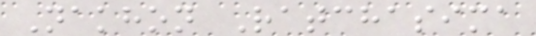Nakhon Ratchasima
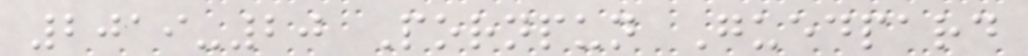2019-20 Pornpun Guedpard
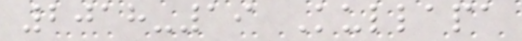2018-19 Kullapa
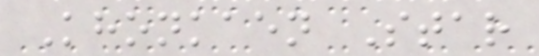Khonkaen Star
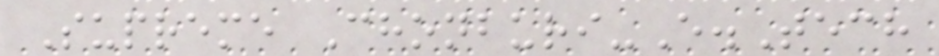Supreme Chonburi-E.Tech
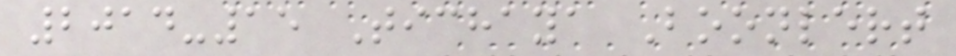2014-15 Tichaya Boonlert
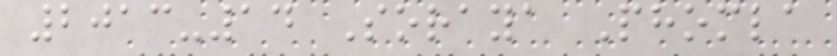2013-14 Soraya Phomla
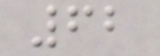62
